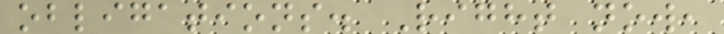obligations. Right now,
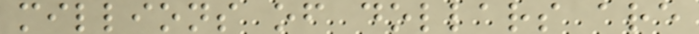millions of dollars are
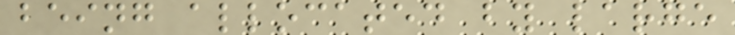being allocated by large
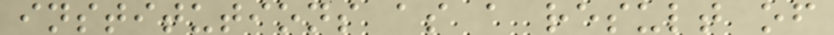institutions as a result of
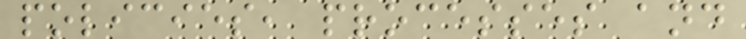policies, processes and
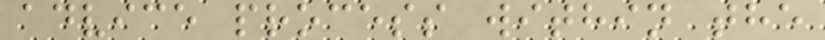advice process within the
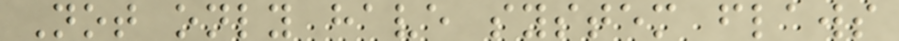Not only have system flaws
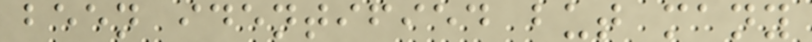been identified but many
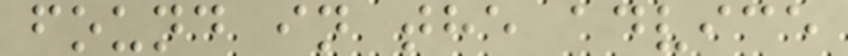found in the advice
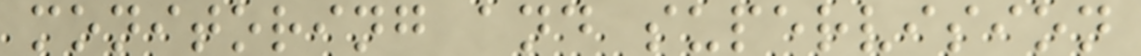monitoring and supervision
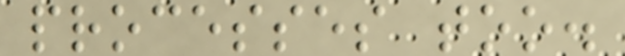processes too.
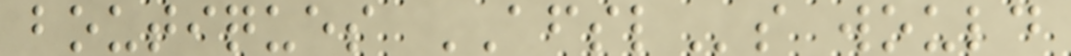boutiques AFSLs would
